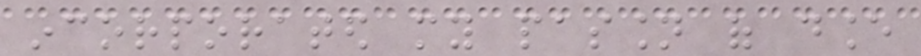incorporated my passion of dance
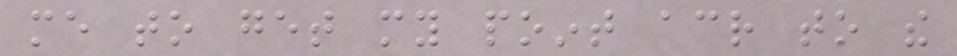me to get my point across to the
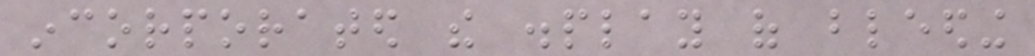incorporated the display of bleeding
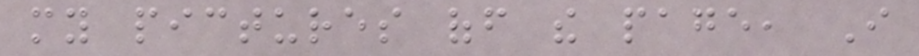my pictures off the page, I
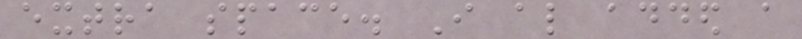extra space. I also added a
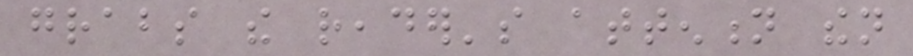grabs the reader's attention then
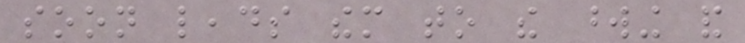soon leads them to the wording and
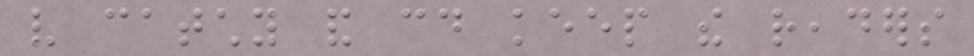very catchy and could keep the readers
